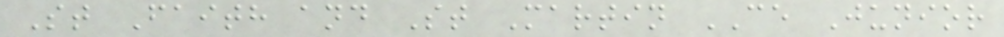St Faith and St Martin CE Junior
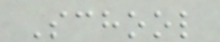School
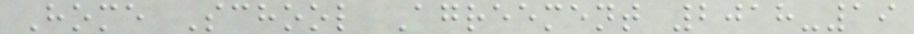Home School Agreement 2018-19
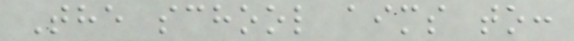The school aims to:
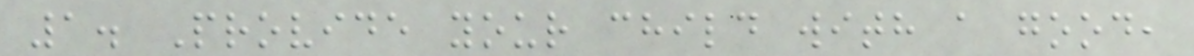1. Provide your child with a good,
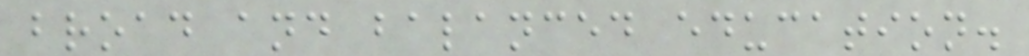broad and balanced education.
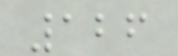126
